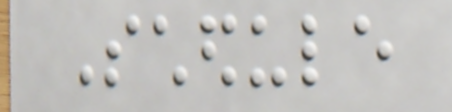Schedule
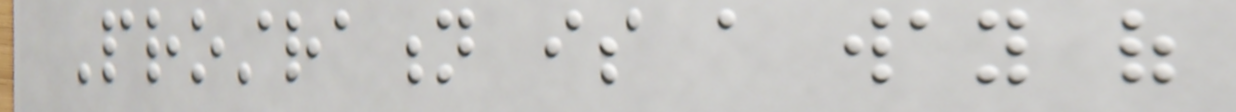Prostration is a way of
